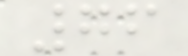76
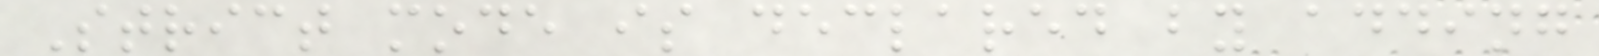Strict mode is declared by adding
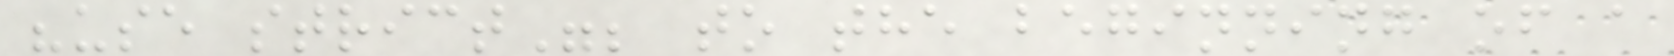"use strict"; to the beginning of a
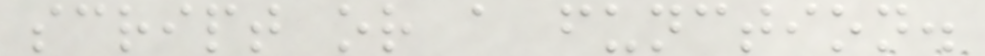script or a function.
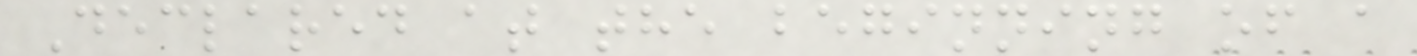Declared at the beginning of a
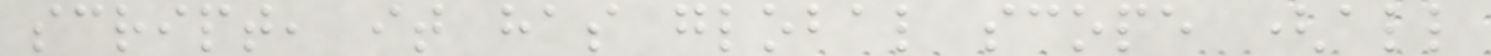script, it has global scope (all
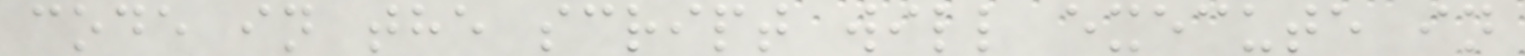code in the script will execute in
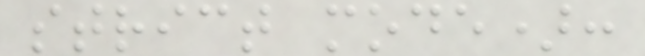strict mode):
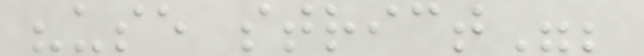"use strict";
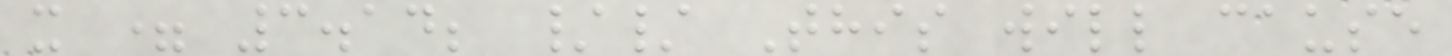x = 3.14; // This will cause
